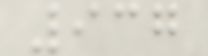937
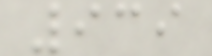939
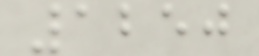1250
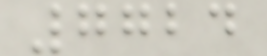7724
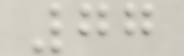77
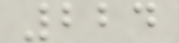224
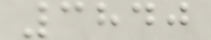3840
